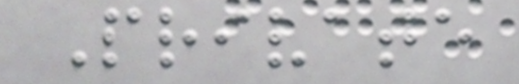Private
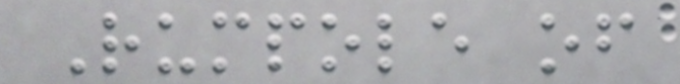Rumpole of
